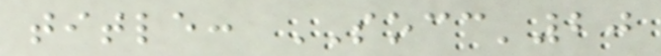title: SOCC'20
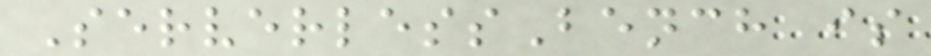ServerlessBench is
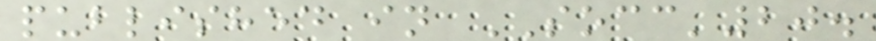published in SOCC'20.
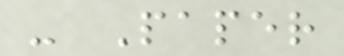- Paper
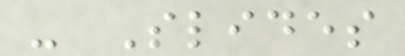- Slides
